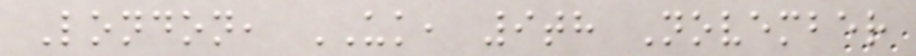London, UK, 9th November
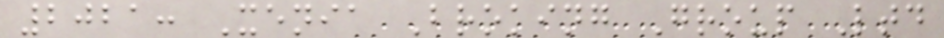2021: Xenia Broking Group Ltd
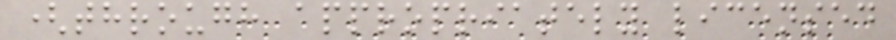(through appropriately licensed
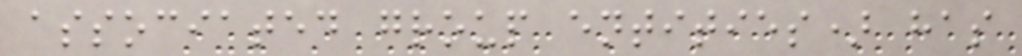associated group entities) has
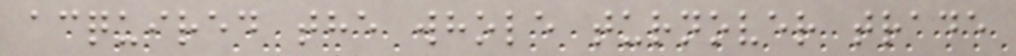acquired the whole turnover trade
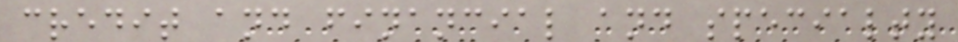credit and financial and specialty
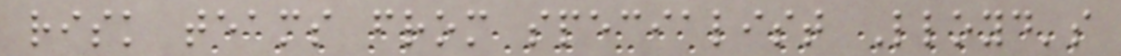risk teams from specialist Lloyd's
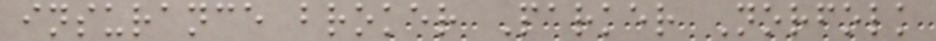insurance broker Parker Norfolk
